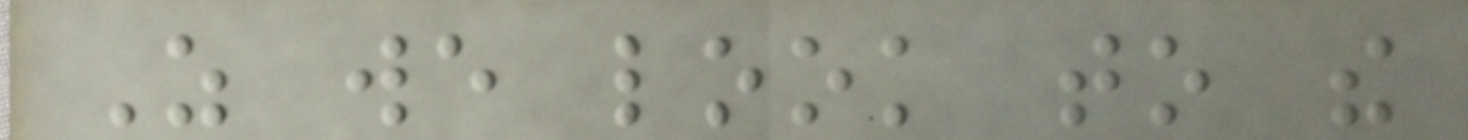As we look to the
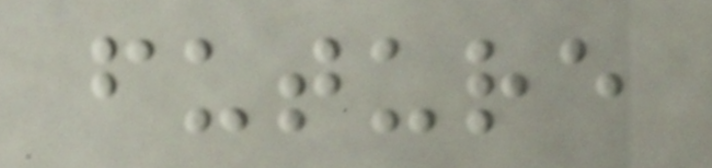future
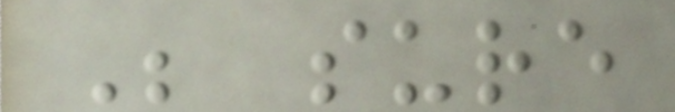Be sure
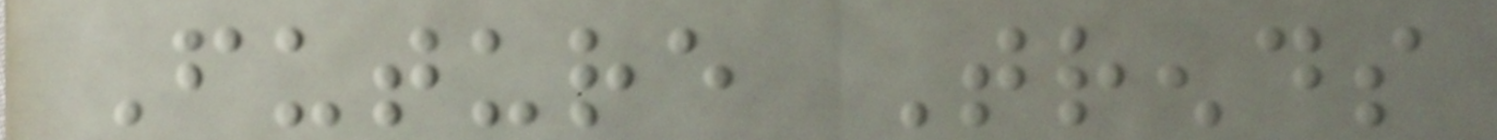Future Trends
